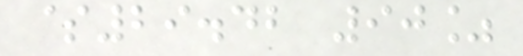$29.42 90%
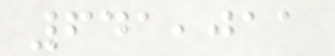641,011
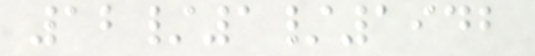12/1/1942
